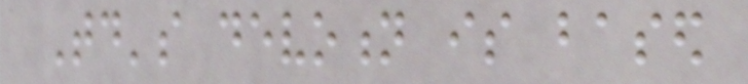Today's devotion is based
